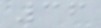36
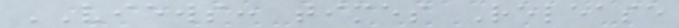VIEWS: times Release
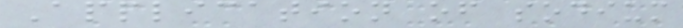Application of sodium
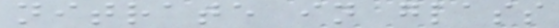nitrate in glass
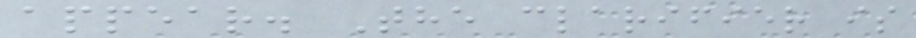appear. The clarifier is
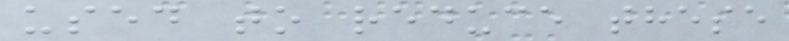used to reduce these
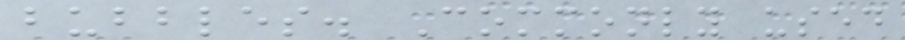bubbles. Commonly used
